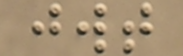jwt
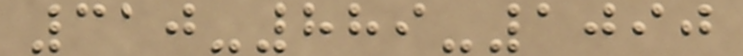310-889-1090
